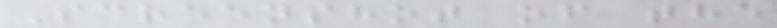Screenshot of the
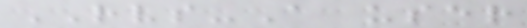RVS-A user
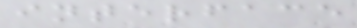interface
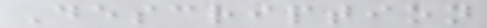Description
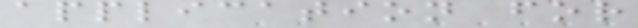application for
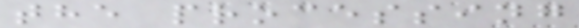the processing
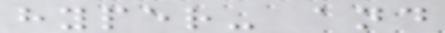hyper- and
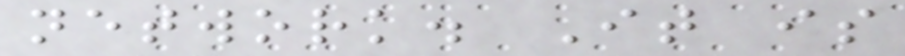network. It is
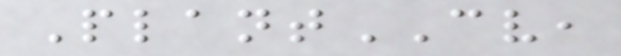PlantCV,
